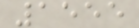1555
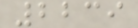2239
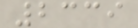2339
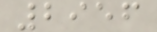2956
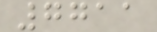7711
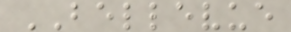BELLEVUE
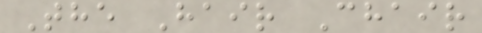The Hair Chair
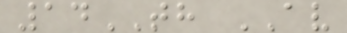14TH AV
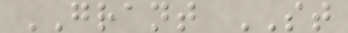GRANT ST
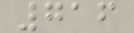716
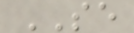SE
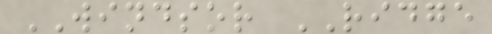WINDSOR RIDGE
